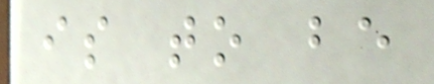is to be
